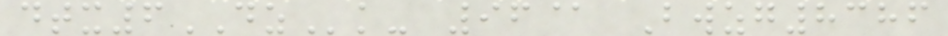dtx6DZk- 96@ Bwzg8386
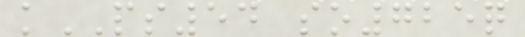kPS54 so725q
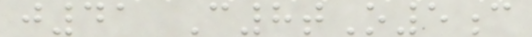j41 C8tO5c
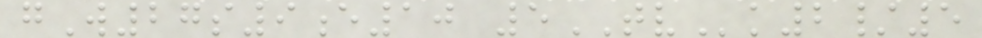gW27s9e10 5TVk2/5
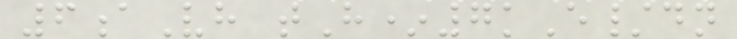6aVh tH*7kE/dn
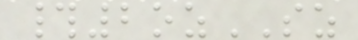#2ozSZ
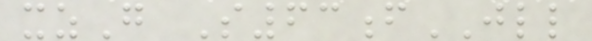xzG S63fJLL
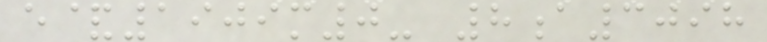e&1909m0- 8a3098
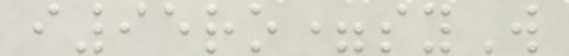i95ro=syW
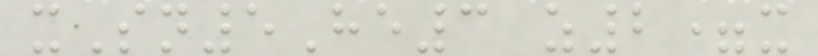xSn5He3 z2=x
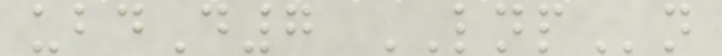ubdD7 LNPn
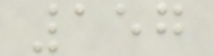157
